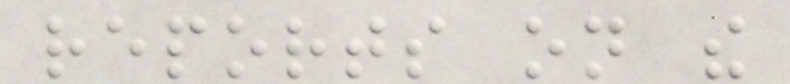reports on the
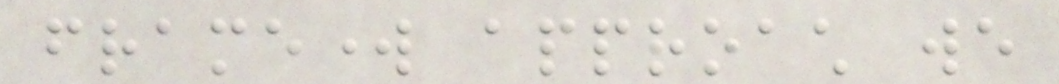framework approach we
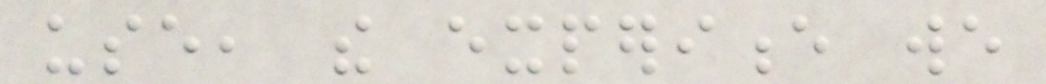use, the experience we
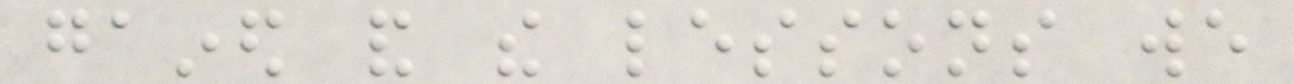gained and the lessons we
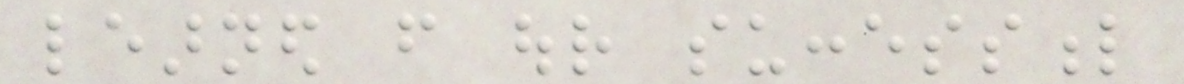learned from our successful
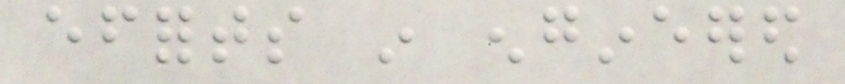efforts in engineered
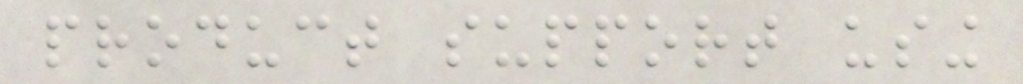product support using
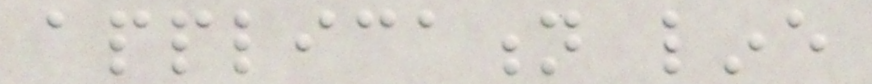application line
